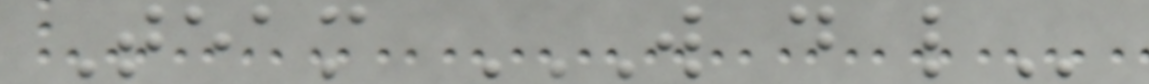Team W D L
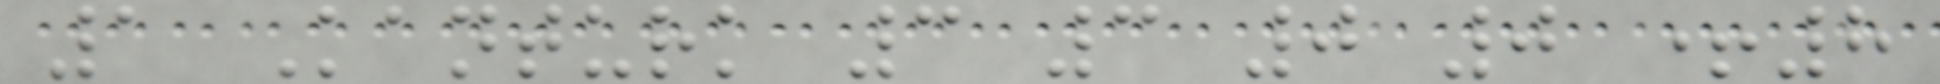1 Kanturk 3 3 0 0 +8
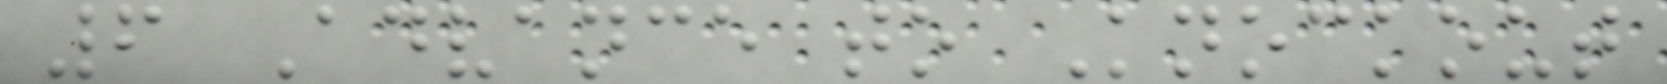6 Advance to Knockout
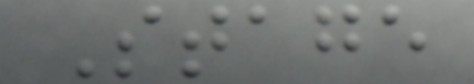Stage
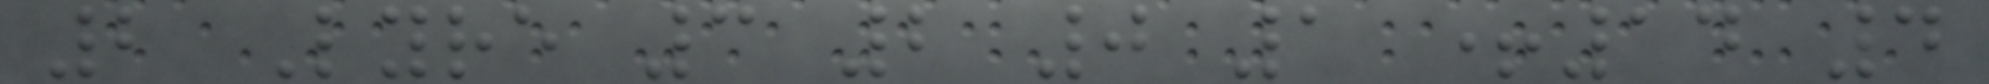2 Lyre 3 2 0 1 +14 4
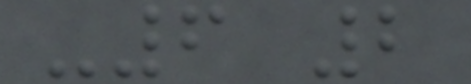-6 2
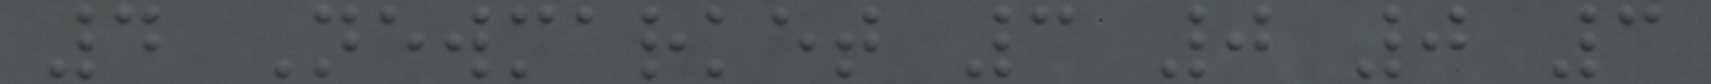4 Newmarket 3 0 0 3
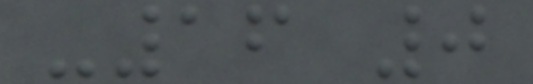-16 0
